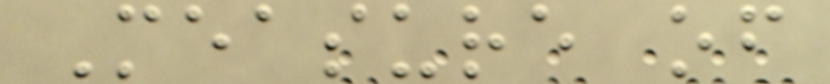Measure of
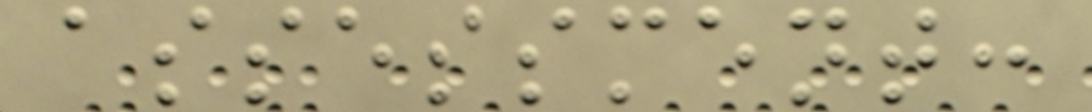assessment:
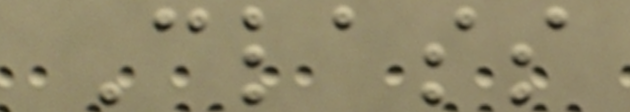Class
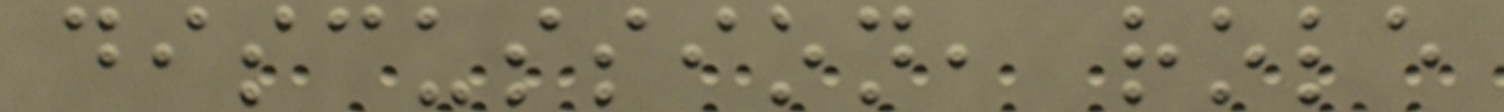discussion, role
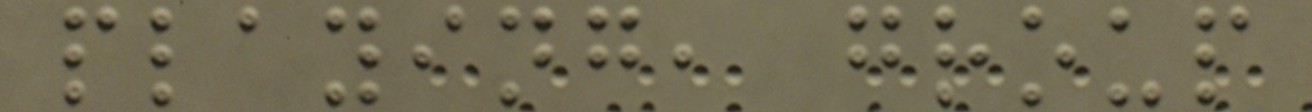playing, group
